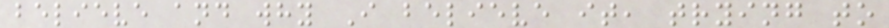believe and why I believe it, trying to
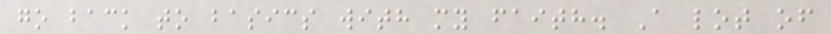go back to basics with my faith. A lot of
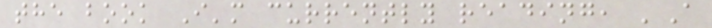the book I'm currently reading, 'A
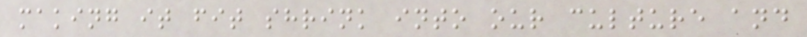making it fit shrink into our culture and
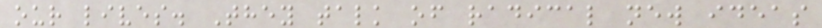our lives. They talk of radical new ideas
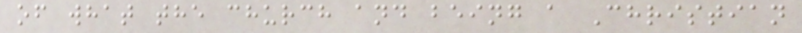of what the church and being a Christian
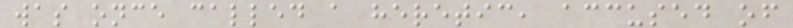was once called a heretic, accused of
